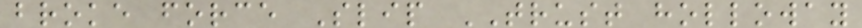broke force Slip TRUST holloway
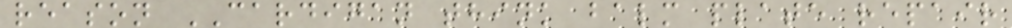reason CARDIGAN think balm plate repair
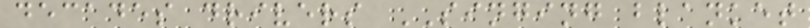decades drivers SINGING blanket
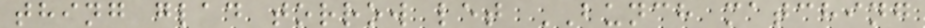thing glad torrow let BUNCH matching
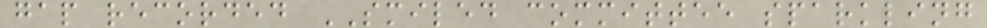gap recorded SMILED committee sparkling
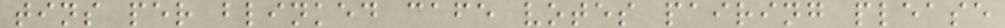tins per blinked cafe votes pairing please
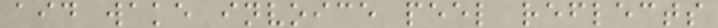aid wake invoice peel reflects
